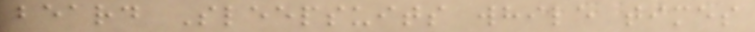beard Sleepsuits while times
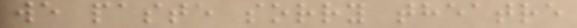we paste sorry theatre
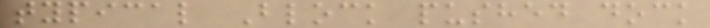typical Block pushed dock
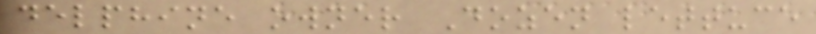delphine owner Dozen lettuce
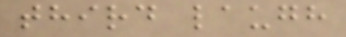third laugh
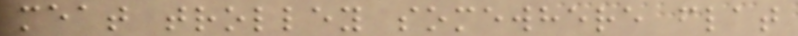meat trolley somewhere flat
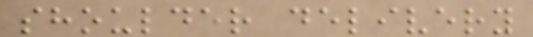shoulder delivery
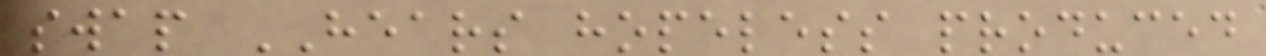swap HEARS hopeless produced
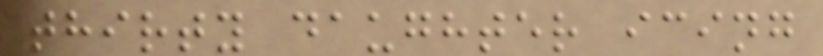thirty daughter icing
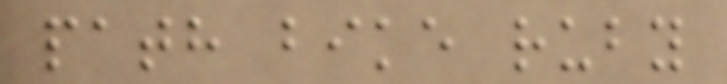path bike ruby
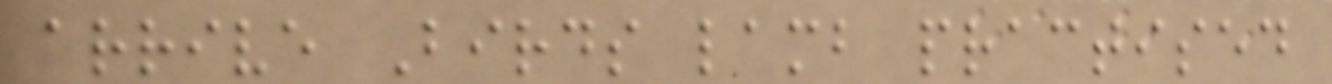arrive Birds lamb practised
